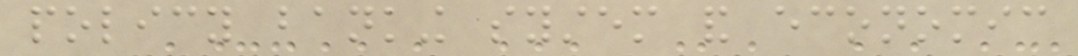policy banking system and economic
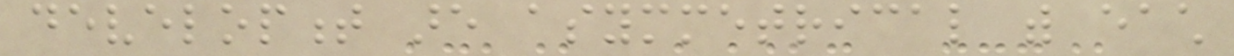development are asymmetrical with each
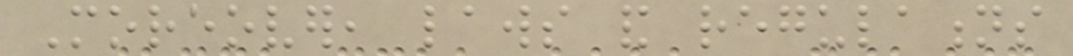Moreover, laws and regulations
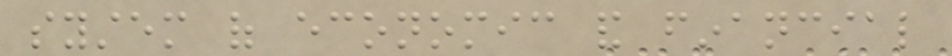system of economic and financial
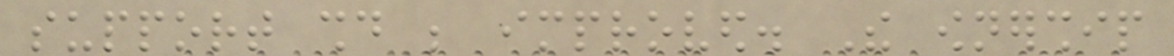support should be improved. The ownership
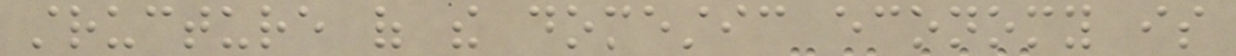structure of the domestic economy is
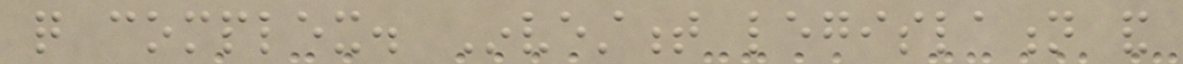quite complex. Investment legislation and
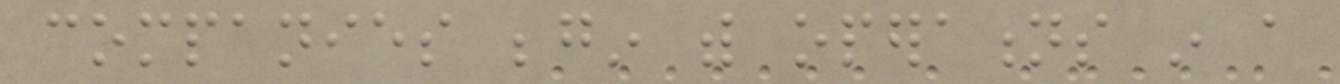companies begin with operations in a
